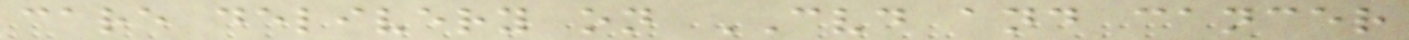care delivery on CVD and cancer
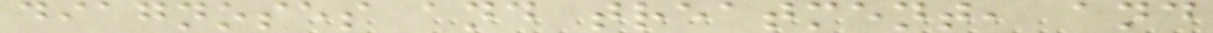diagnoses and treatment, and
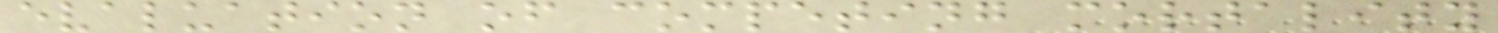evaluation of competing mortality
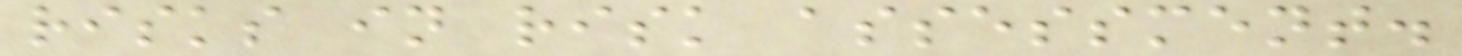risks in risk assessment.
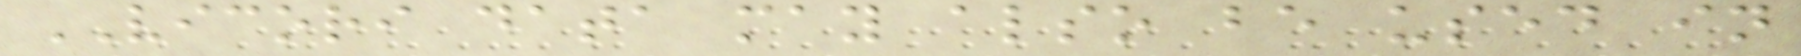VICORI data may also be used in
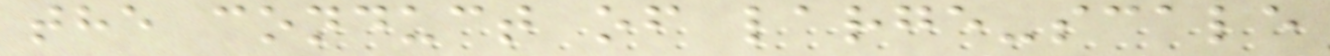the conduct of large-scale
